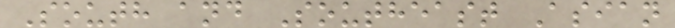South and Southeast Asian
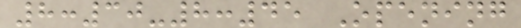8:30-8:45 Opening
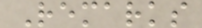Remarks
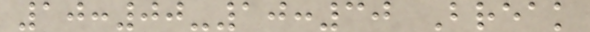10:00-10:30 Break
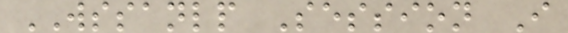WSSANLP Session I
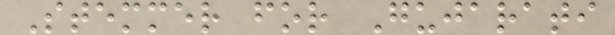Stemmer for Gujarati
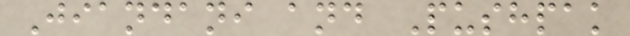Jiandani and Pushpak
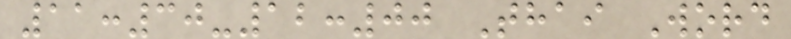11:30-12:00 Thai Word
